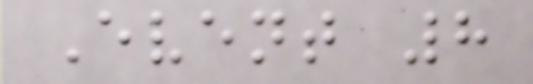Event 8
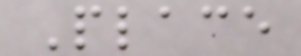Place
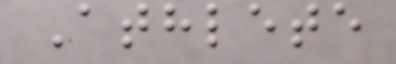Athlete
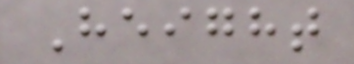Height
